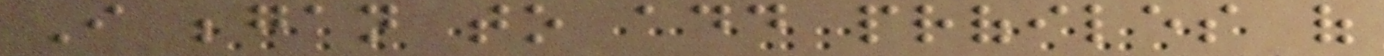I began to add profiles of
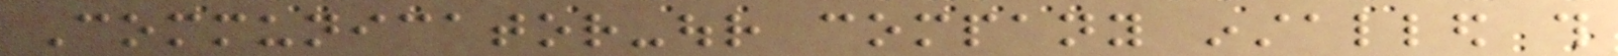Communicator-our company installed this
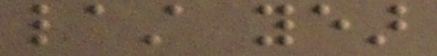last year
